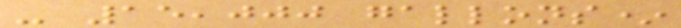- 15,000 gallons*
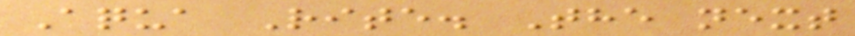Aqua Rite. The next
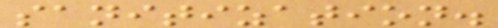sanitization.
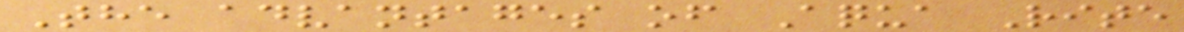The advantages of Aqua Rite
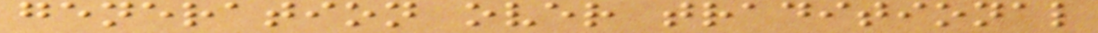generation over traditional
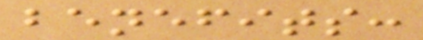benefits:
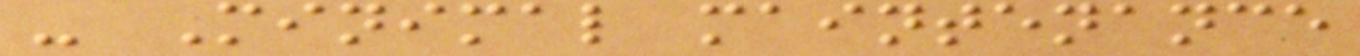- Minimal maintenance
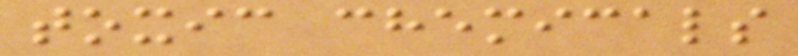toxic chemicals
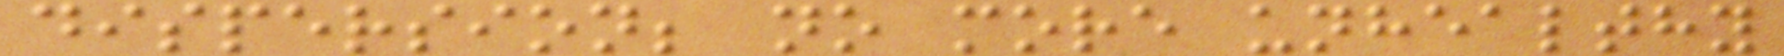dispersion; no more unhealthy
